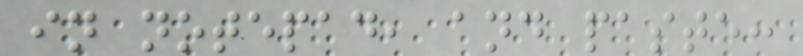in notepad, and paste:
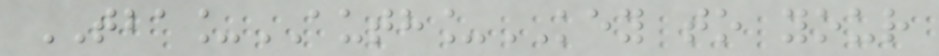TBA_AUTH_KEY to your
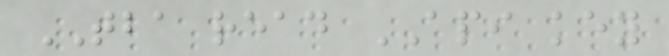TBA read API key
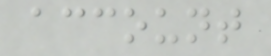account
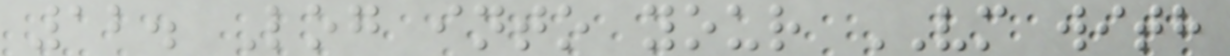12. Log into your VM with
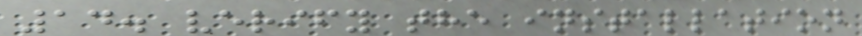14. verify the installation
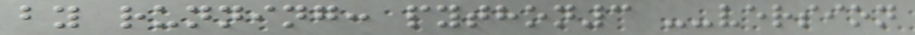by running: python3 --version
